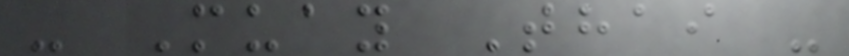- Muay Thai -
